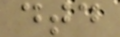dtd
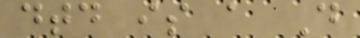dtd is a D
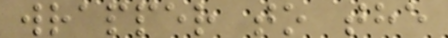wrapper to the
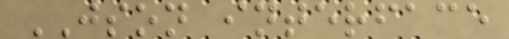JSON interface
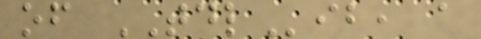of TDLib, a
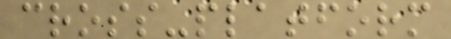cross-platform
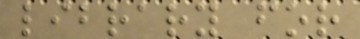library for
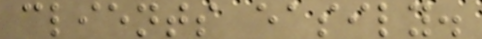clients easily.
